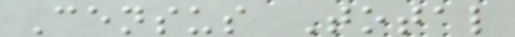Census Total
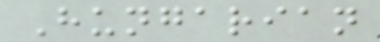Hungarian
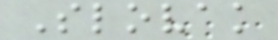Slovak
